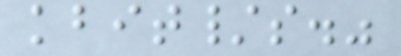kbit/s."
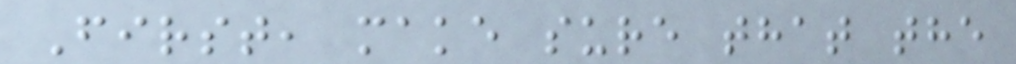First, make sure that the
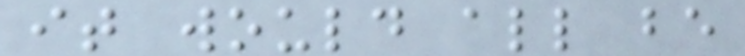it would all be
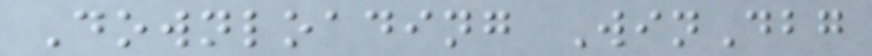Downloading WinDbg
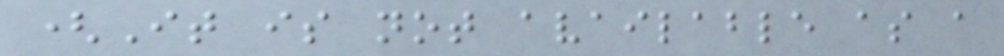(It is not available as a
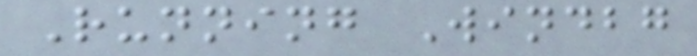Running Windbg
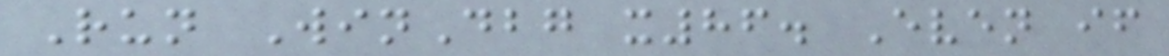Run WinDbg x86. Even if
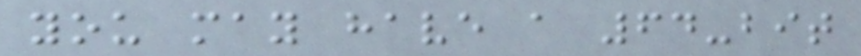you may have a 64-bit
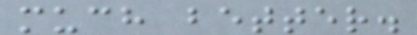much better.
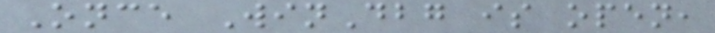Once WinDbg is open,
